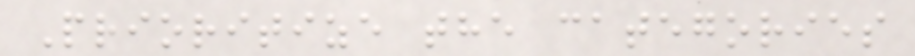Prioritize the categories
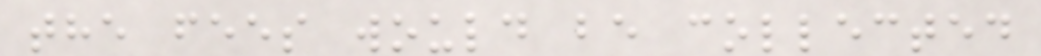the fees would be collected
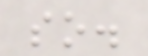so.
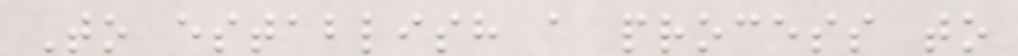To establish a process to
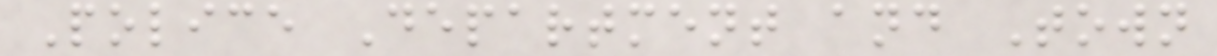Police Department and Town
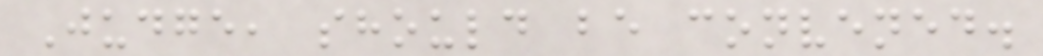Judge, should be convened.
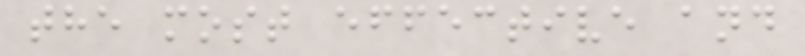the most effective and
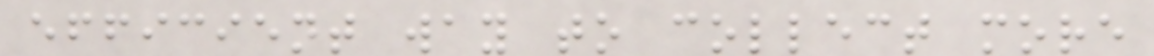efficient way to collect more
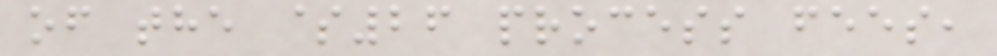of the $26 process fees,
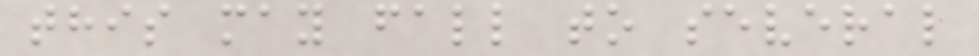this may fall to several
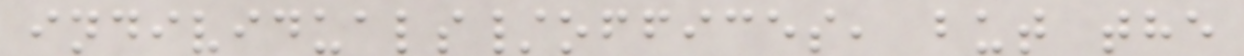individuals/offices, but the
